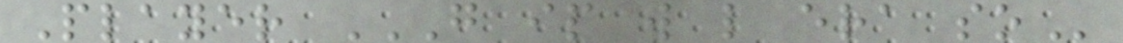Player G IP W L ERA SO
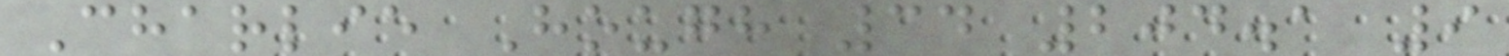Charlie Hough 34 204.1 9
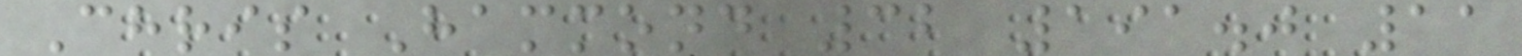Chris Hammond 32 191.0 11
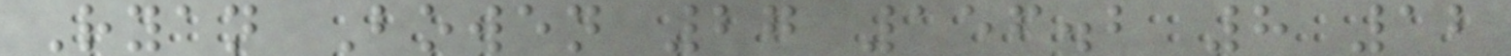Ryan Bowen 27 156.2 8 12
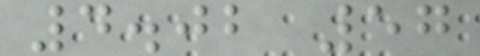4.02 57
